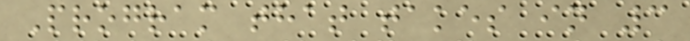Program that takes in 3
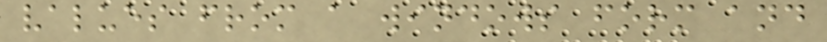values from a windows form and
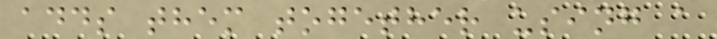adds them together using a
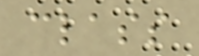class
